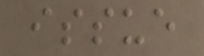issue
